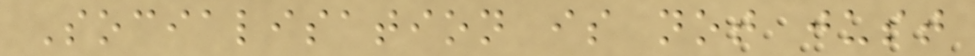Socialisation is not just
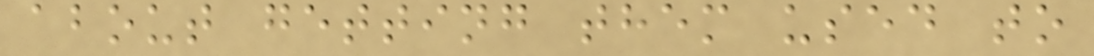about getting them used to
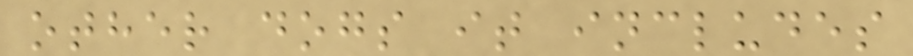other dogs it includes
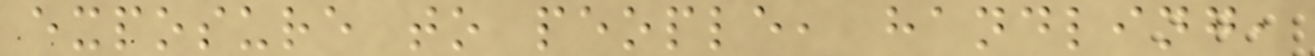exposure to people, handling,
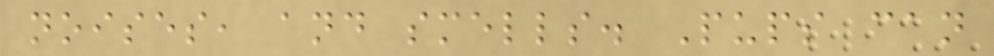noises, and smells. Pups can
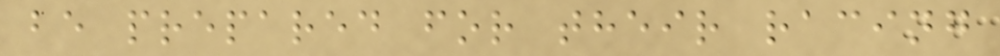be prepared for their racing
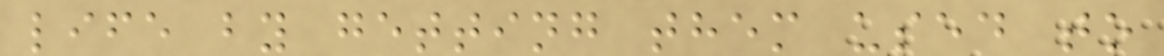life by getting them used to
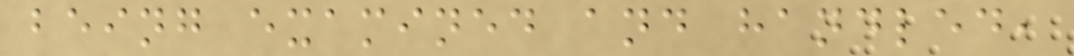being examined and handled,
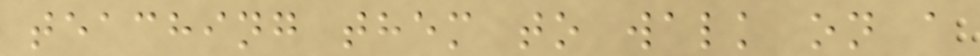teaching them to walk on a
